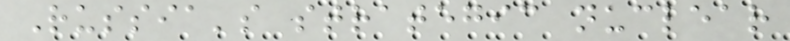Russia's strategic nuclear
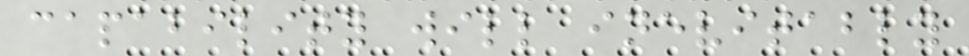capability will inevitably
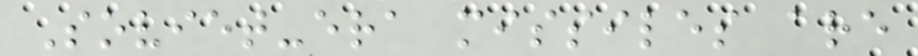Soviet-era missiles are
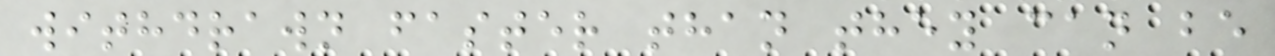withdrawn faster than they can be
